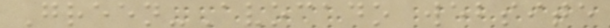Green-Avocado website
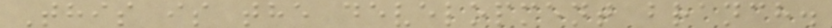This is the development branch.
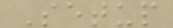Setup
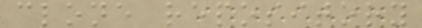clone repository
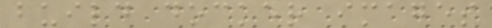build docker images
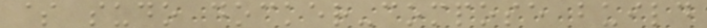$ sudo docker-compose build
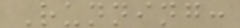Running:
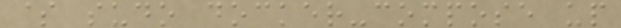$ sudo docker-compose up
